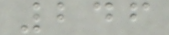246
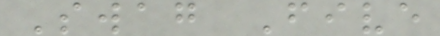Swag Five
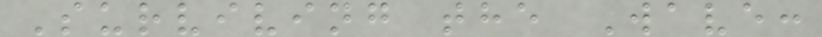Surviving the Wave:
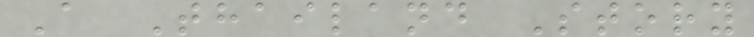A Thailand Story
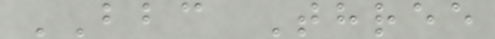BBC Three
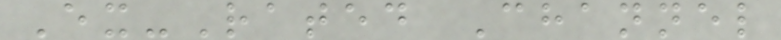Ex-Rated Channel
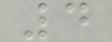4
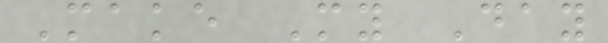Make My Day
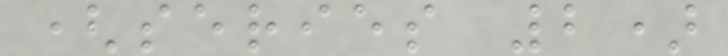(series 2)
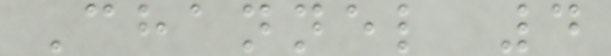Channel 4
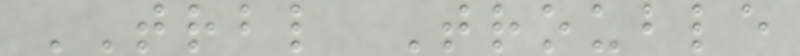TRBL Trouble
